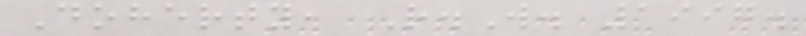Doherty, R.W. 1997.
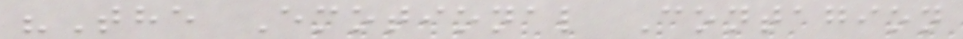"The Emotional Contagion
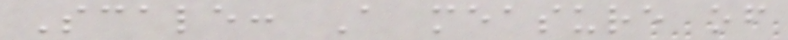Scale: A measure of
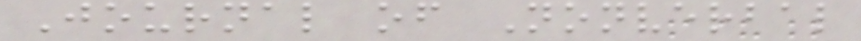Journal of Nonverbal
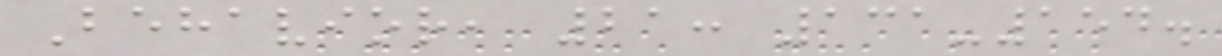Behavior, 21: 131-154.
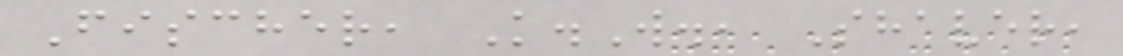Fischer, K.W., Shaver,
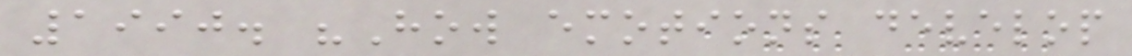1990. "How emotions develop
